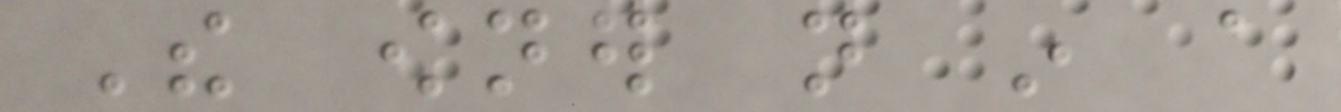The owner not in a
